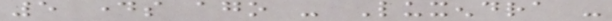5 days ago - Luxendra -
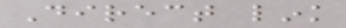Direct link
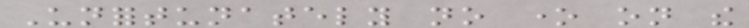Unfortunately no one on the
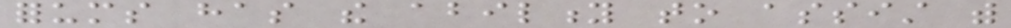forums has the ability to assist with
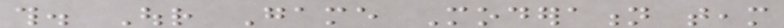this. Our Game Moderation team
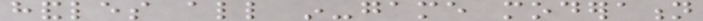handles all in-game moderation
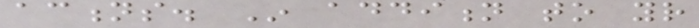actions. In addition to your
